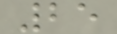25
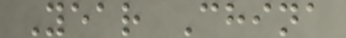Year China
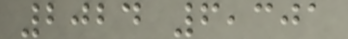2024 6,301
